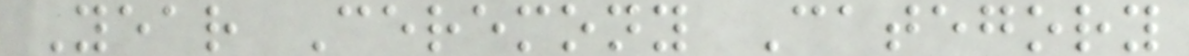Year Ceremony Category
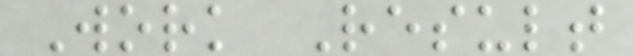Work Result
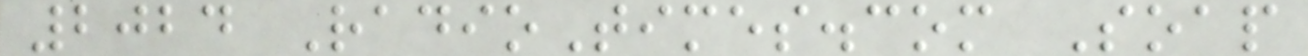2024 RadioTimes.com Soap
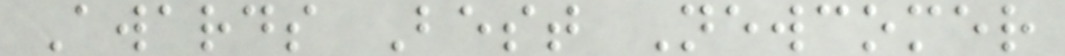Awards Best Newcomer
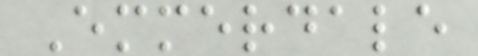Emmerdale
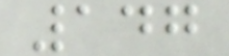147
